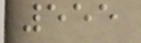555
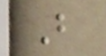B
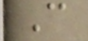C
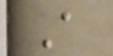A
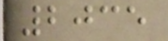2035
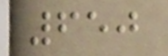650
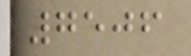7506
